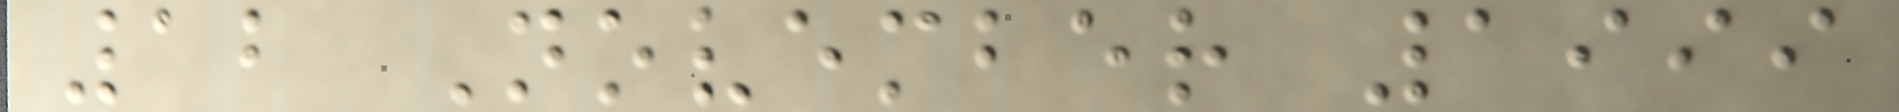12 November 1999
